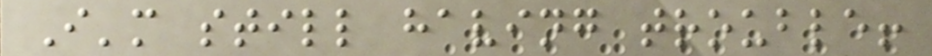I'm still having trouble!
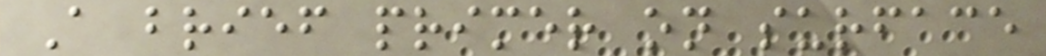A brief primer on surface
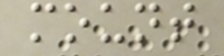mount
